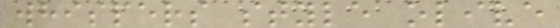whispers style olive
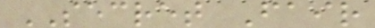SECRET Fair
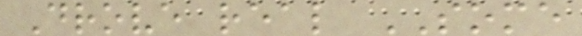Drove real SOME
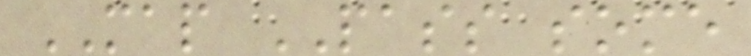MAP PASS some
